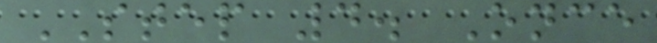STEP 4. Once
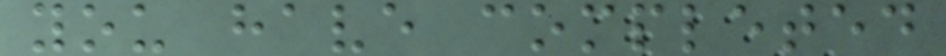you have completed
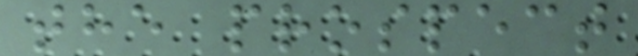the prospect
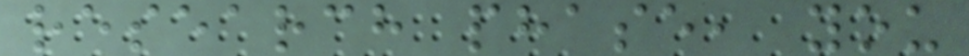research phase, you
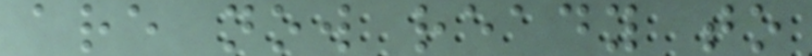are now ready to
